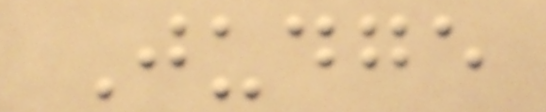Judge
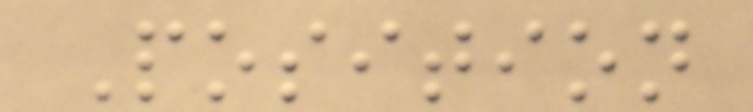Position
